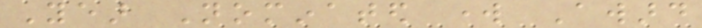Year Nominated work Award
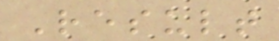Result
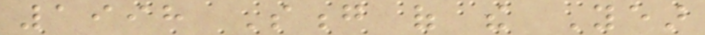1998 Song of the Year
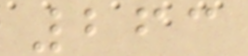263
